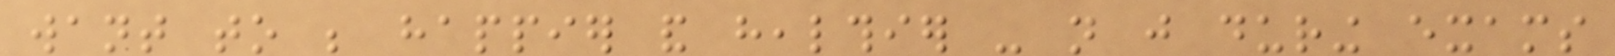want to be happier and healthier - not just during exams
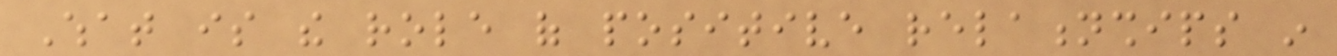What is the role of positive relationships in
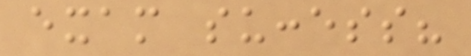exam success?
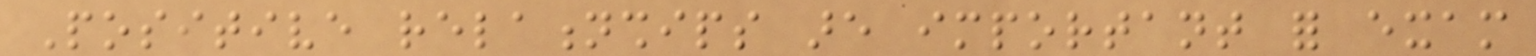Positive relationships are important for exam
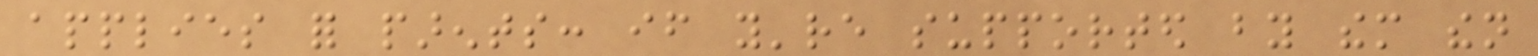applies for parents: if you're supported by them then
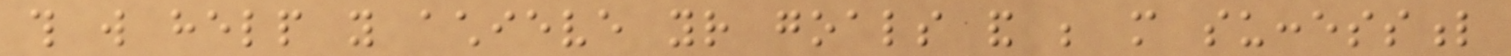this will help you achieve your goals and be more successful
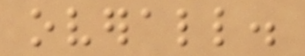overall.
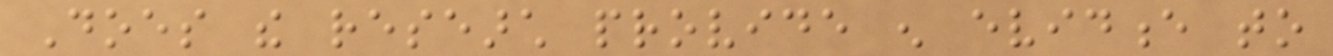Does the research provide enough evidence to
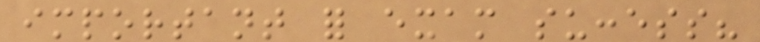important for exam success?
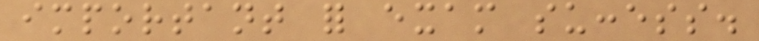important for exam success.
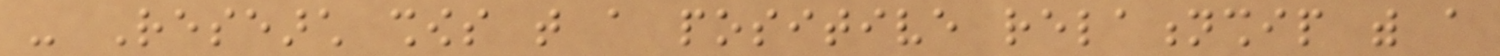- Research shows that a positive relationship with a
